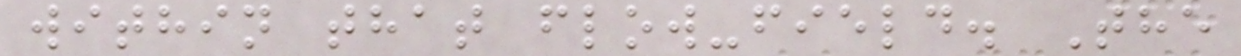within that flow-field. The
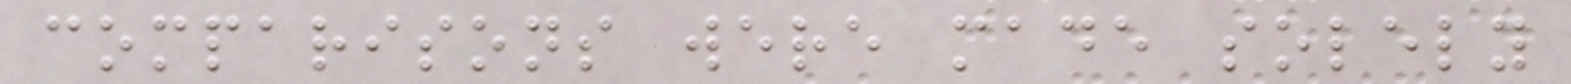comparisons were made solely
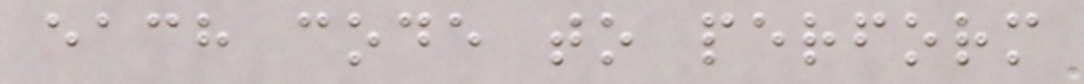each code to perform
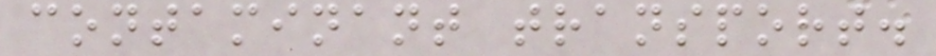contaminant transport.
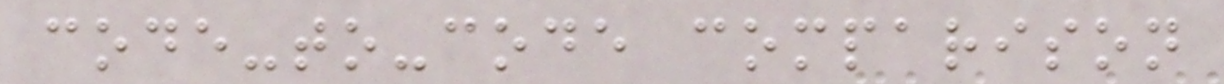code-to-code comparison
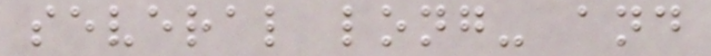several long- and
